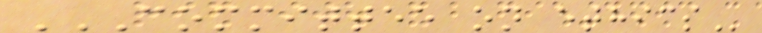COMMITTEE ON ETHICS
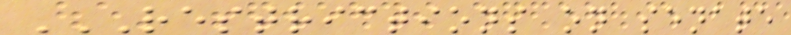RESTRICTIONS ON SENATE
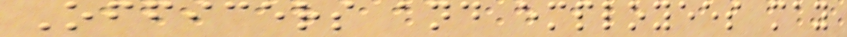Officers and employees may
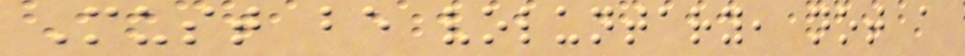Must be voluntary, not a
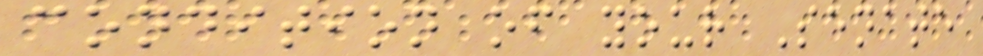condition of your Senate
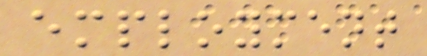employment
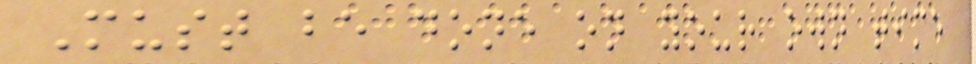Must be done on your own time
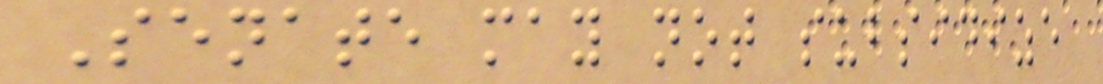Senate may not subsidize
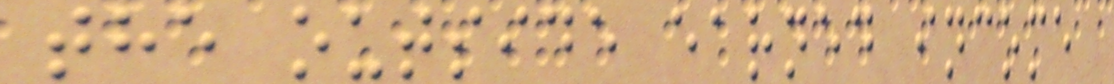the outside earned income
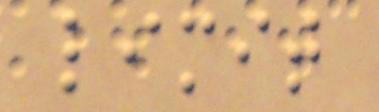limit
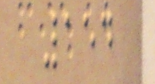154
